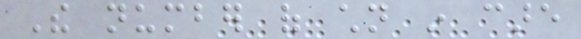The number of children in care
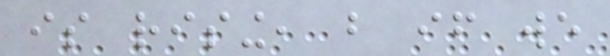is rising, but if we
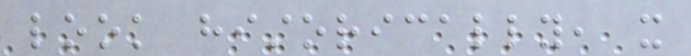look historically, it
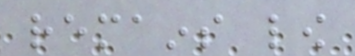remains low
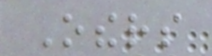Others
